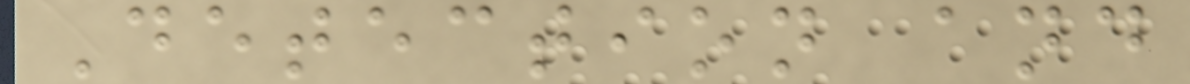Detection and
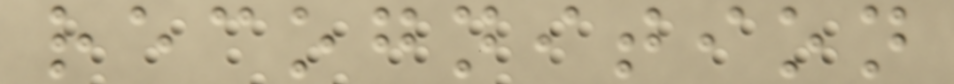recognition
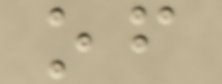of
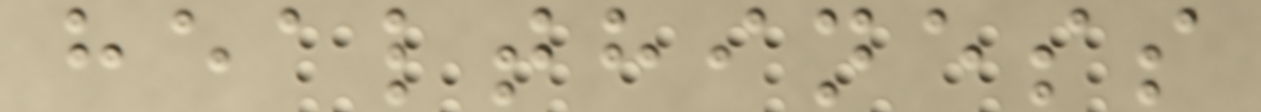healthiness
